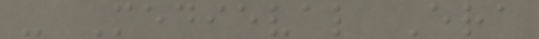- Medieval Era
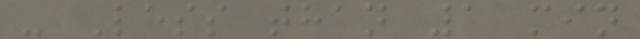- Less than 1 min
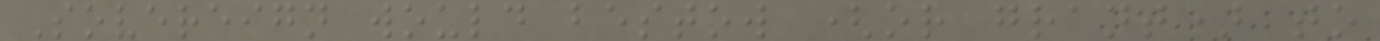Sovereign would bestow (or grant) to
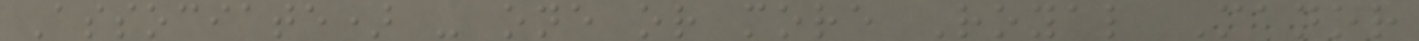Associate) - one or more Royal Manor
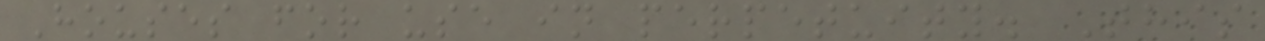Houses for use in perpetuity. This
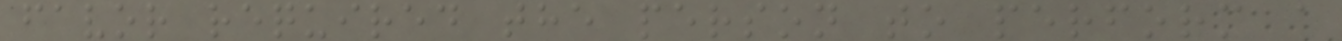favor required the person to perform a
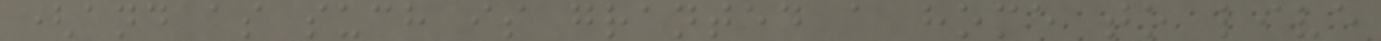(and as such is granted a home to live
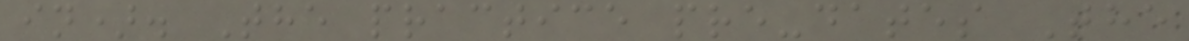in). The practice pre-dates The
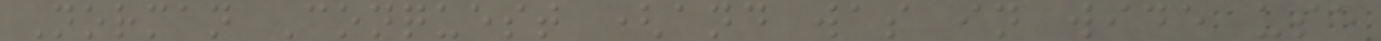Norman Conquest (and was in wide use
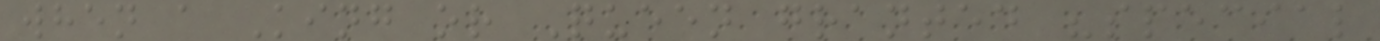when a King or Queen granted "special
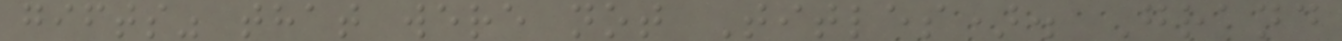gifts" that were not Titles). Grand
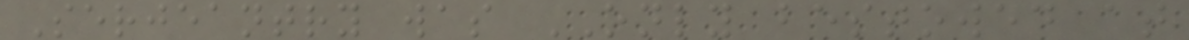Serjeantry was ONLY bestowed at
